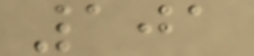101
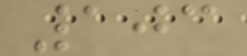103
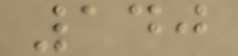140
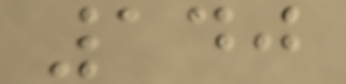140
